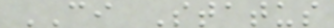CI Status
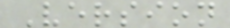Version
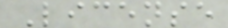License
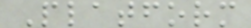Platform
